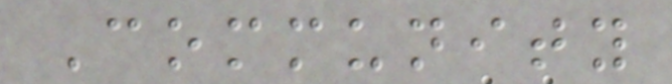Community
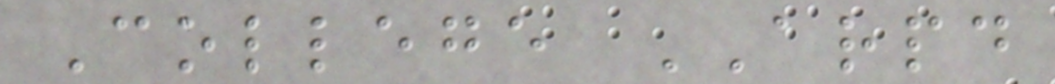College ARPD
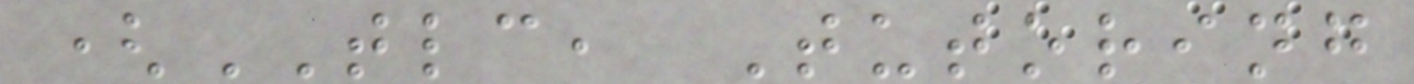(TLC, Tutoring
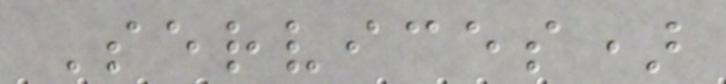Services)
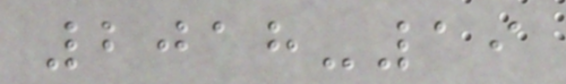2018-19
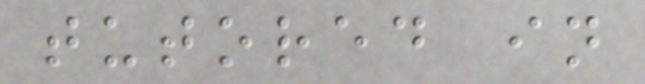tutored in
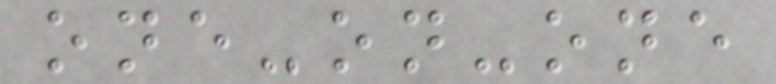one-on-one
